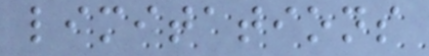limitations
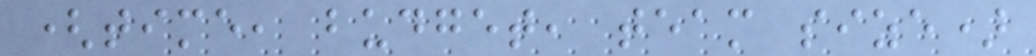(time, budget, team size)
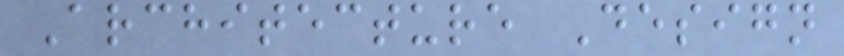Architecture Design
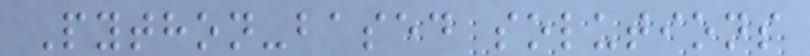Python-based solutions
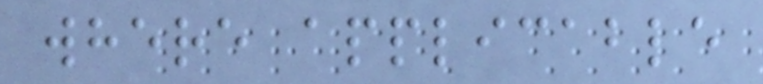where applicable
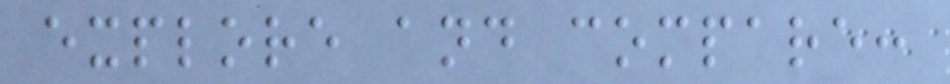explore and compare:
